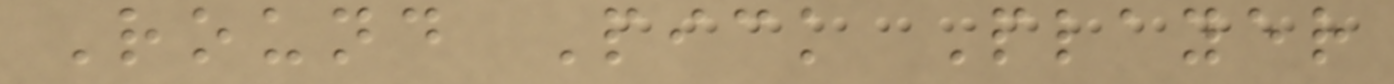Round Pick Player
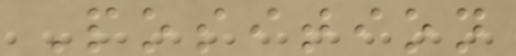Position
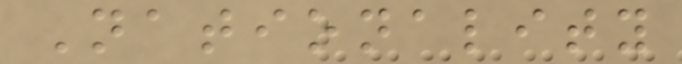Nationality
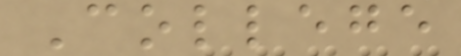College
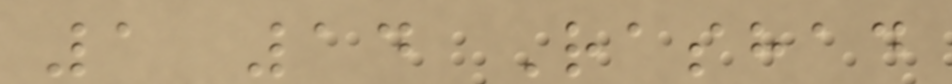1 14 Rashad
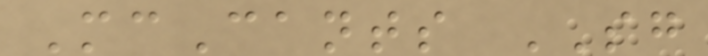McCants SG
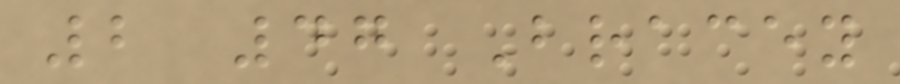2 47 Bracey
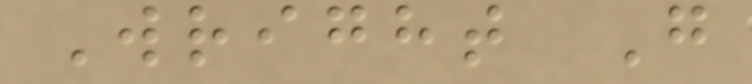Wright G
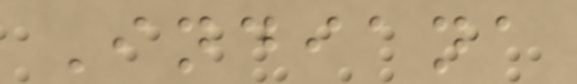Indiana
